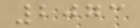2073
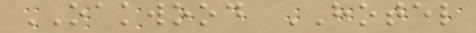OAKWOOD HOTEL
